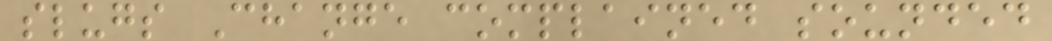slugs Change complained sounded
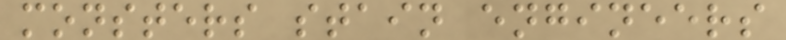monsters stain engineers
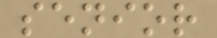senior
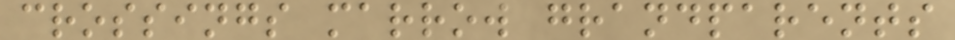crossings marrow grandparents
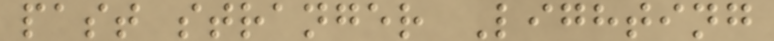past stranger Lighting
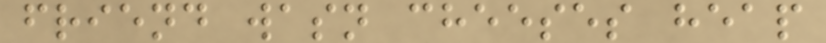friend wasn cheeses heap
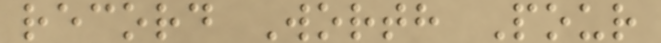record Worth Pour
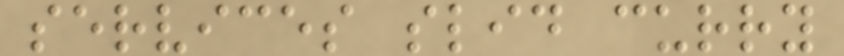services slid curry
